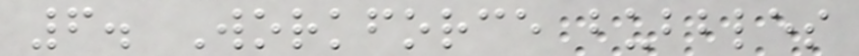6. Workforce bubbles
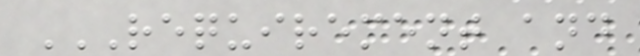REQUIREMENT AND
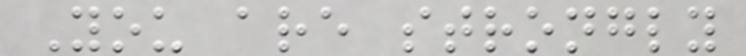You are strongly
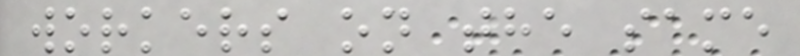workers on the same
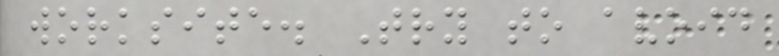worksite. Try to avoid
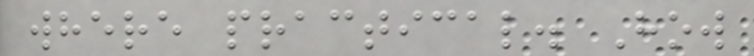where practical. How
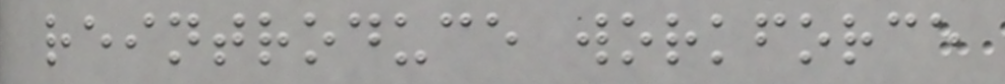reintroduce workforce
